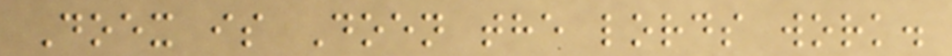Doex is Doen the lords work.
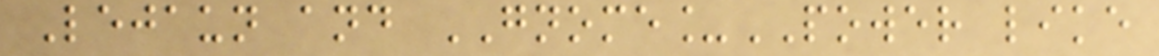Lejaun and GNOME_POWER like
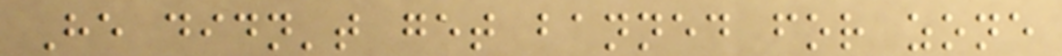He didn't get banned for zone
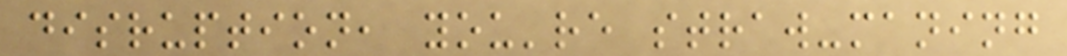disruption, you're straw-maning
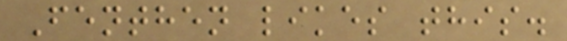Fenthen likes this.
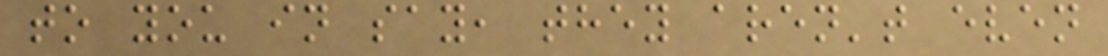to you in say, they aren't even
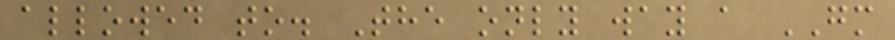allowed to. The only way a GM
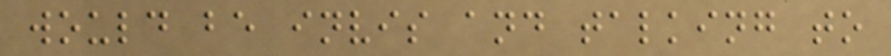would be invis and talking to
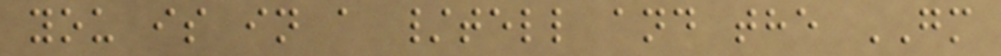you is in a /tell and the GM
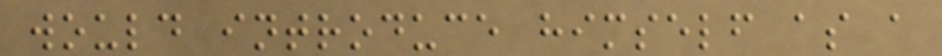would introduce himself as a
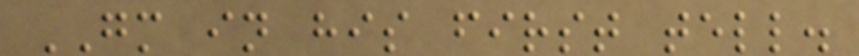GM in his first tell.
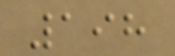198
